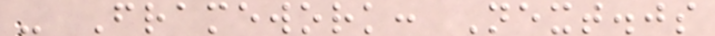- Framework: Next.js
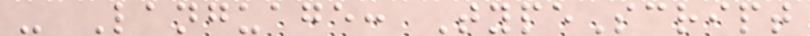- Language: TypeScript
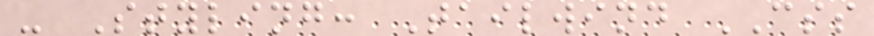- Styling: Tailwind CSS
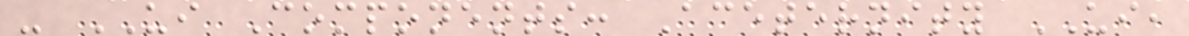- UI Components: Aceternity UI,
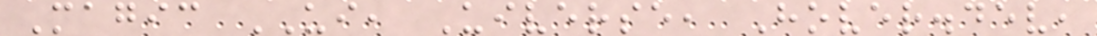Magic UI, Uiverse, Hover.dev,
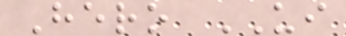Hero UI
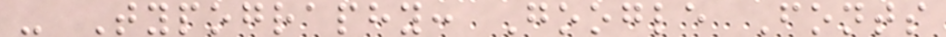- Typography: Google Fonts
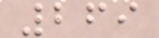269
